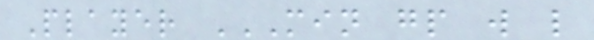Player MIN GP W L
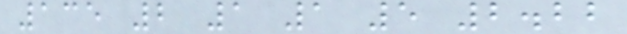135 2 1 1 5 2.22
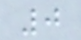0
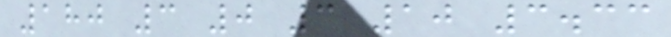180 3 0 3 10 3.33
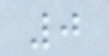0
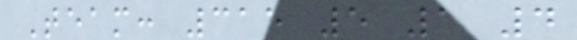Team: 315 5 1 4
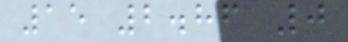15 2.86 0
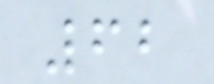62
